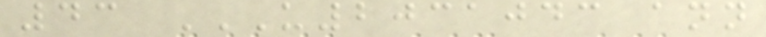43 U2031043 ANN
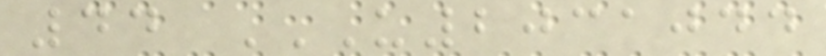44 U2031044
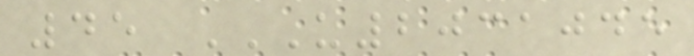45 U2031045
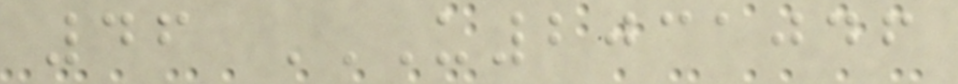46 U2031046
